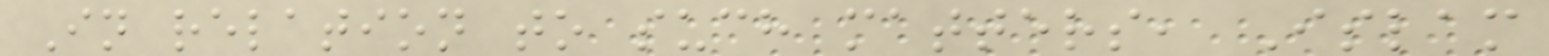In relation to such matters, Islam
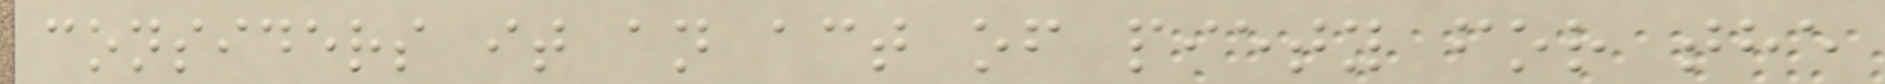considers it an act of piety for the
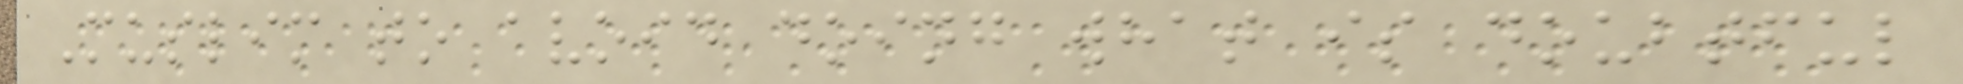Muslim to avoid doing what is doubtful
